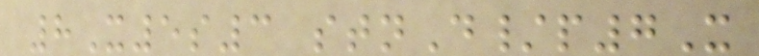8X5s3 stnD/p7X
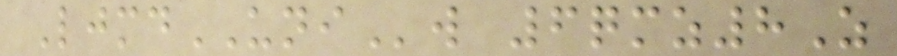LjmdUNIw 6qmz8Z
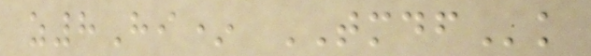z8Hi* TMDFk
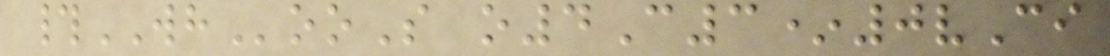#WHooS o4C3*0vCi
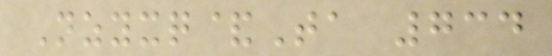Nzyxq&Ta 734
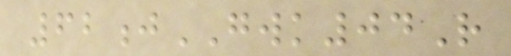62jGWK04R
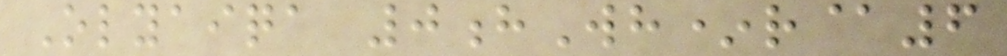Olyaiqa 0hWh*r@6
